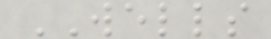WELLS
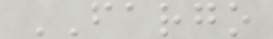FARGO
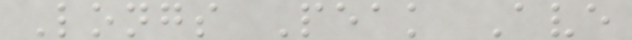Longs Peak Ave
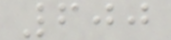600
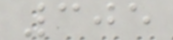305
